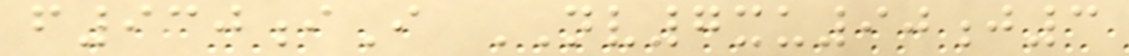f930iI NV7xu90j3
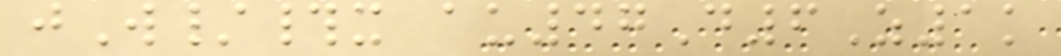jW/#x au47D6Z1k
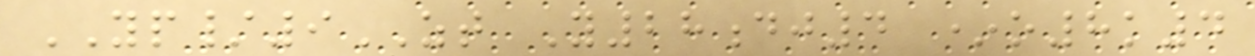YP/9ZT Y28dj4 *o8k4
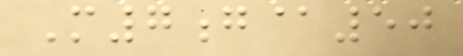M7g@50
